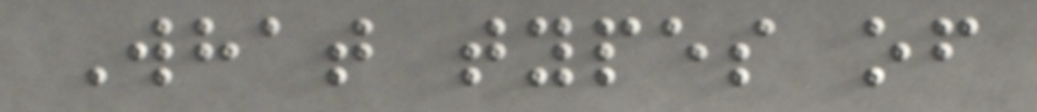What types of
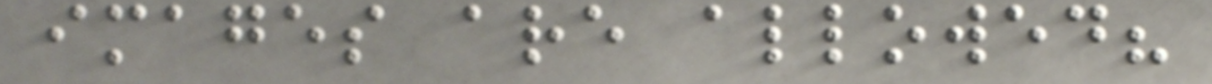images are allowed?
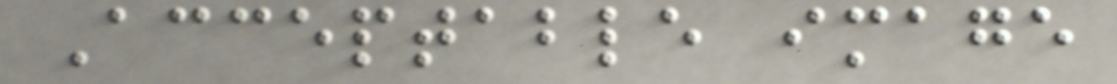Acceptable image
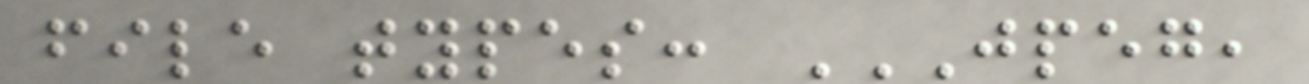file types: JPEG,
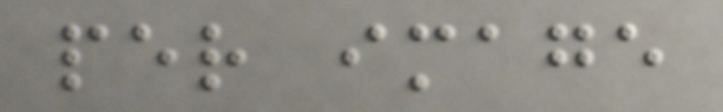per image
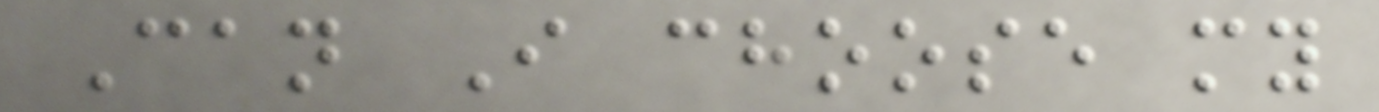Can I choose my
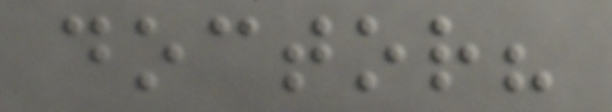doctor?
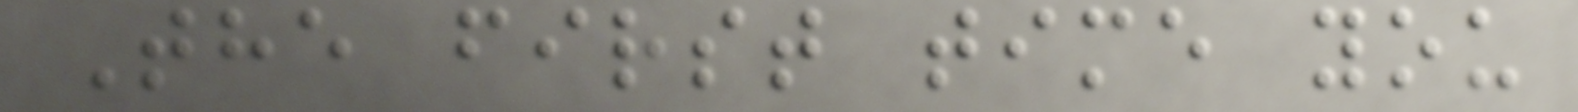The first time you
